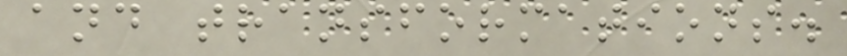and transformations.
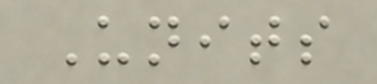Units
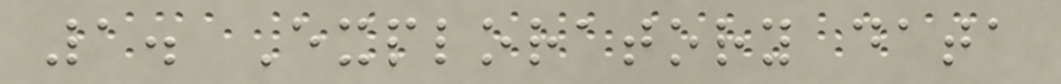1. Exploratory data
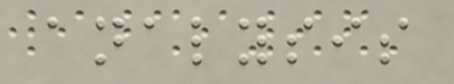analysis
